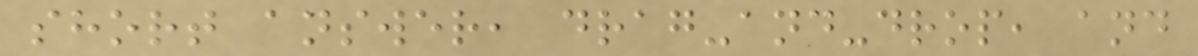short answer, drag-and-drop, and
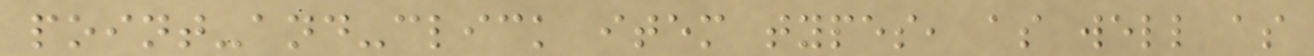point-and-click item types, as well as
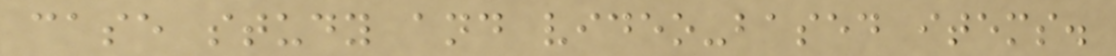case study and video-based items.
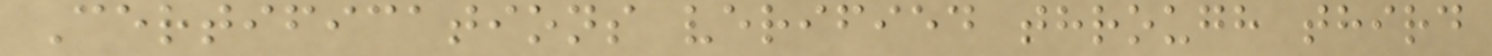Certifications verified through third
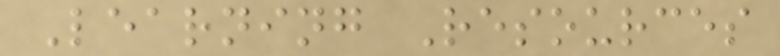Learning Resources
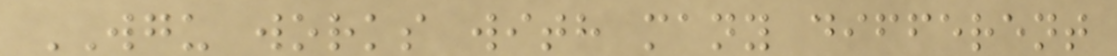WGU works with many different
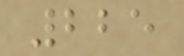225
